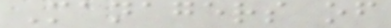Managers of
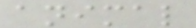animal
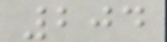204
